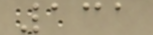131
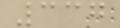337
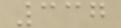337
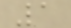1
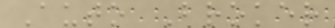Auto Broker
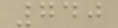740
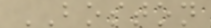BOSTON
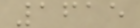1615
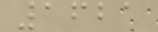1621
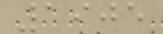1905
